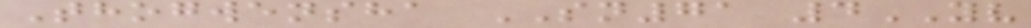Thogwensha SN71 4YV
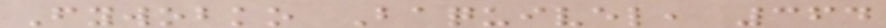Fywobko Baquivel, 364
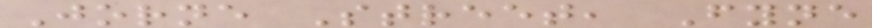Jorne Street, Fyne
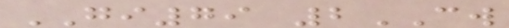GI79 2CW
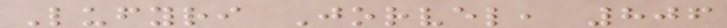Lufyri Jorvel, 806
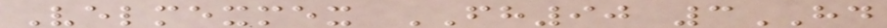Velmexmex FH90 3HD
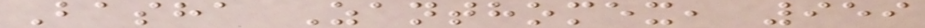Basha Zanthomex, 959
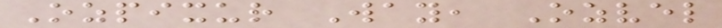Ozpixur Way, Ozvel
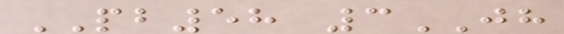PB58 3JH
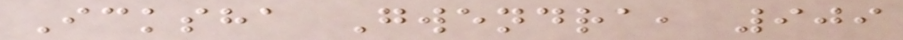Icksha Gwendra, 909
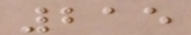215
